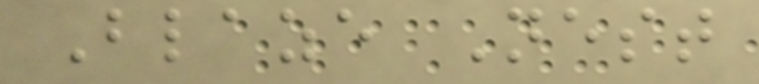Blaze Nest
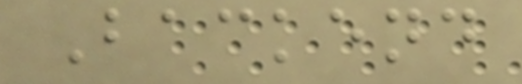Backend
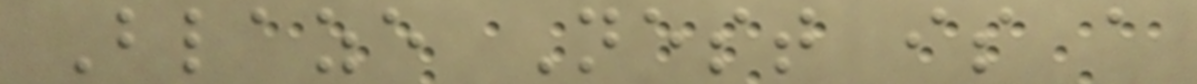Blaze Nest is a
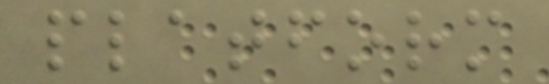platform
